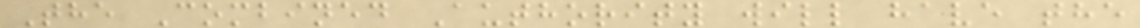The Combined Authority will have the
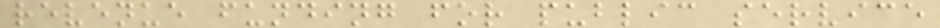revenue funding for public service
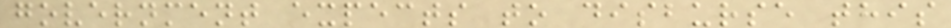government expects to disburse this
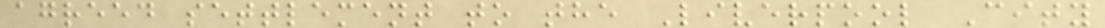agreed settlement to the Liverpool City
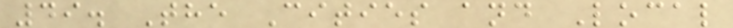49. The Cities and Local
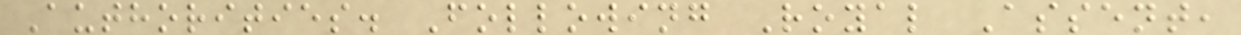Authorities. Following Royal Assent,
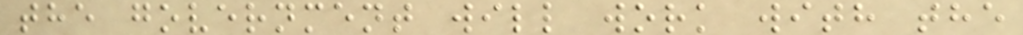the government will work with the
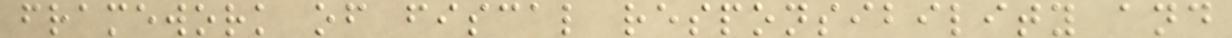framework of fiscal responsibility and
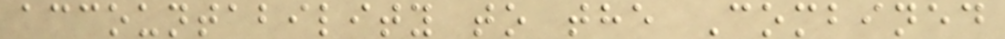accountability to the Combined
